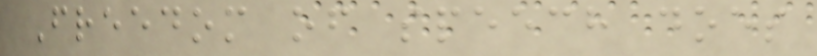Freedom of speech does
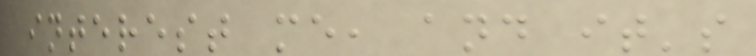interest me, and it's
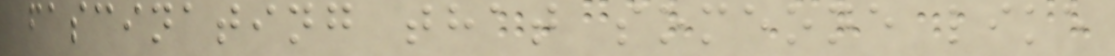fascinating that someone like
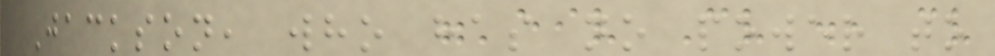Jackson, who has no power to
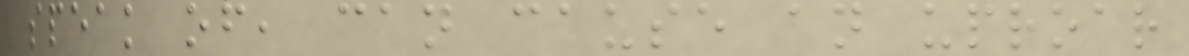speak of, can cause an uproar
